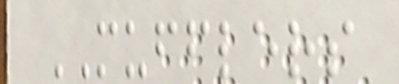MUFFLERS
